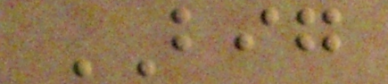BIG
